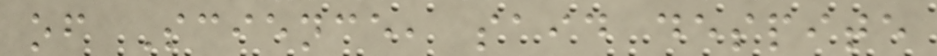of Science, said despite
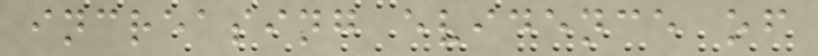increasing evidence of
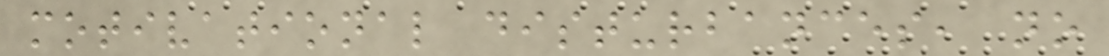motivational disturbances, no
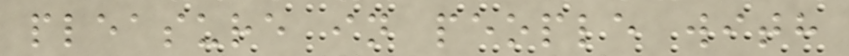pleasure in people with
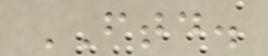FTD.
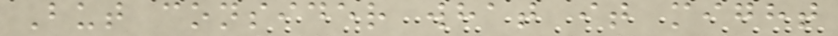But consider what it might
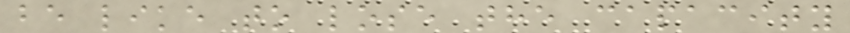be like to lose the capacity
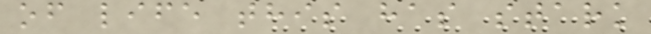of life this has stark
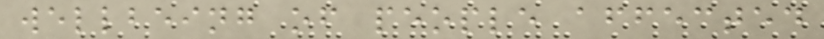wellbeing of people affected
